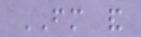FM and
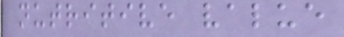nutritive value
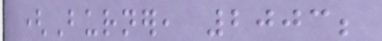(Burner, 2003;
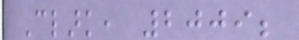Clark, 2009;
